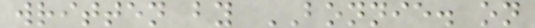written by BONNIE. on
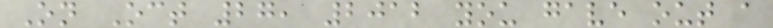On Oct 27, 2012 you gave out a
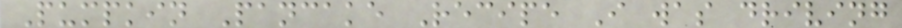Pumpkin Pancake Recipe I was driving
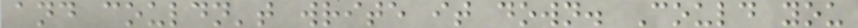and couldn't write it down. Could you
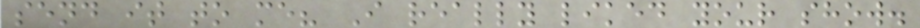send it to me? I really liked your show.
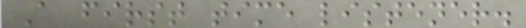A first time listener.
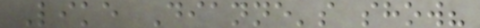Like Dianne's show?
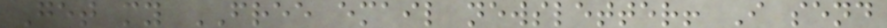Get my FREE email newsletter! I send
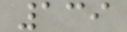139
